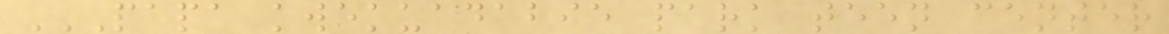PAPA KWEKUADABIE PARK TEEN CENTER
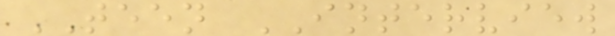TEEN INTERVIEW
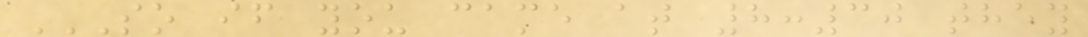SO IF YOU CAME AT 8:30 THEY
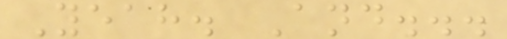Yeah. And...
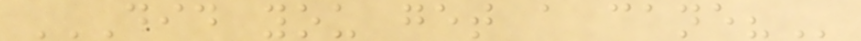DID YOU GET A CANE?
